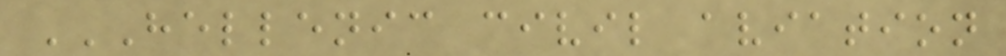HELLENIC CIVIL AVIATION
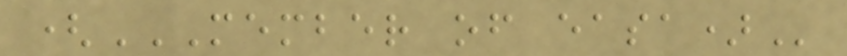(MEMBER OF EASA)
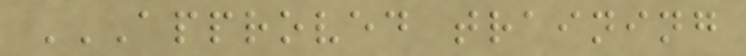APPROVED TRAINING
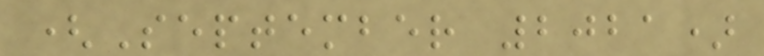(September 2021)
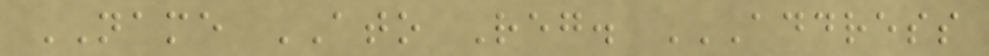NAME ATO Reg. ADDRESS
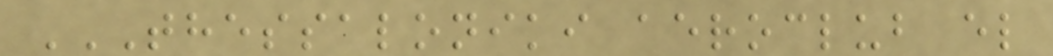THESSALONIKI AEROCLUB EL
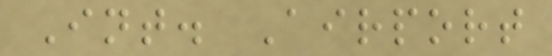Int. Airport
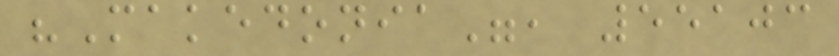"Makedonia", 55103
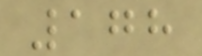178
